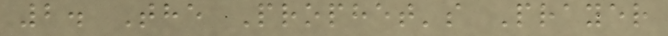2. The Prophet's Prayer
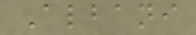Albani
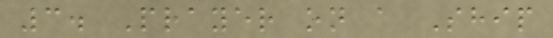3. Prayer on a Ship
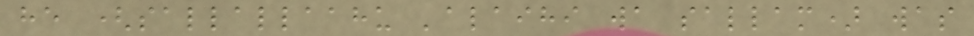he (sallallaahu 'alaihi wa sallam) was
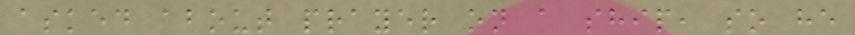asked about prayer on a ship, so he
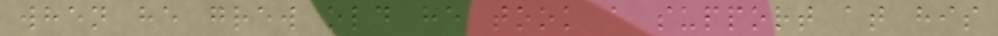when he grew old he took a support at his
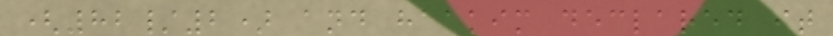(82/2) and haakim declared it
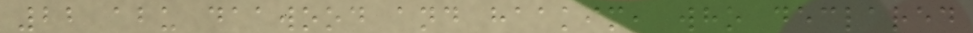22 abu daawood and haakim, who declared
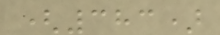(383)
